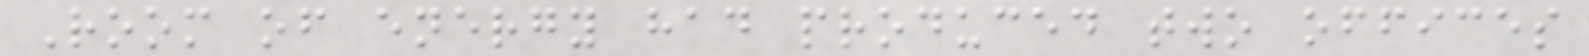Room of energy had produced two offices
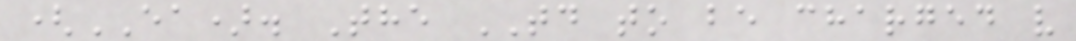(EA). The TD to be charged v
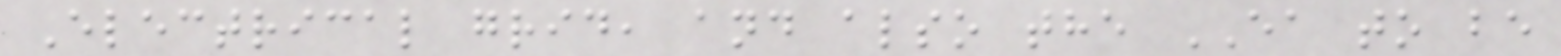Electrical grid, and also the EA to be
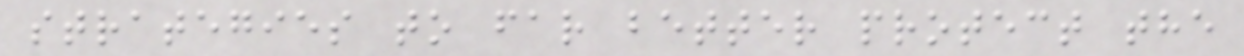strategies to far better protect the
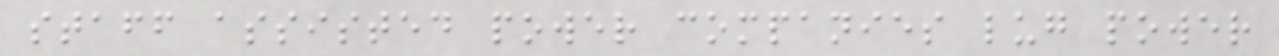staff assisted power companies lug power
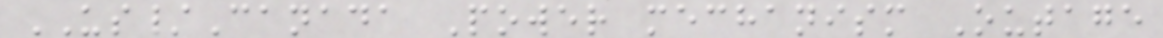US/Canada Power mechanism Outage
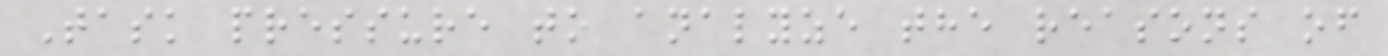Task pressure to analyze the reasons of
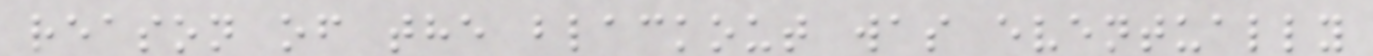reason of the blackout was eventually
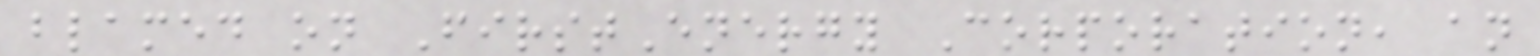blamed on FirstEnergy Corporation, an
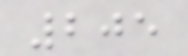205
